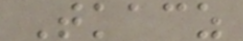Tkacz
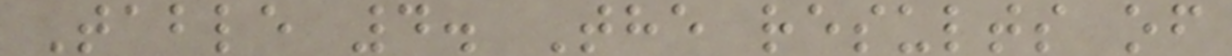Table 4. The results of
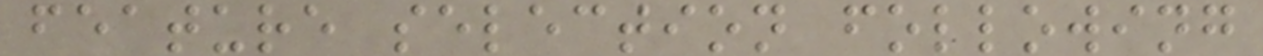feature selection following
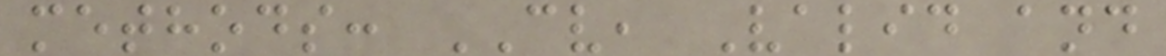methods: CV, Valid and
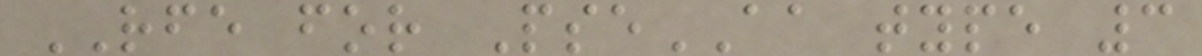RFE for PseAA type 3
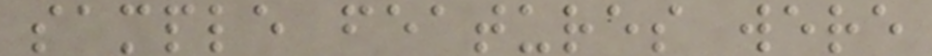sample features were
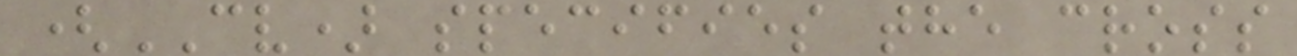(CV) specifies the cross
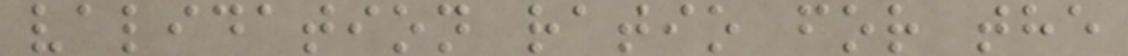validation ratio for the
